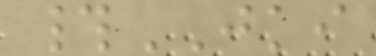#JKI
